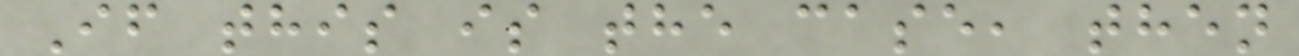If this is the case, then
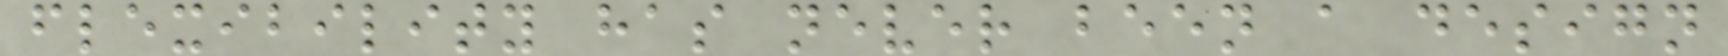flexibility has never been a design
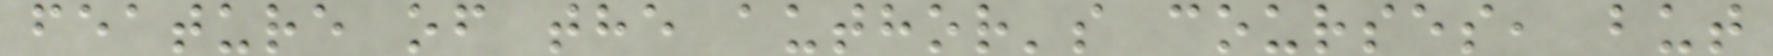feature of the author's courses, but
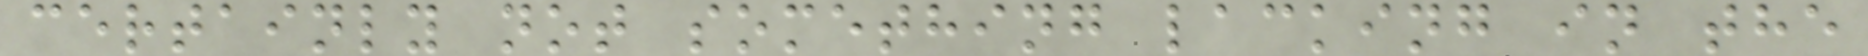certainly not something lacking in the
